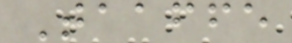Taaffe
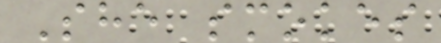She smokes
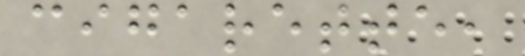cigarette,
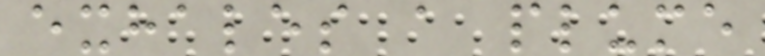exhales a plume
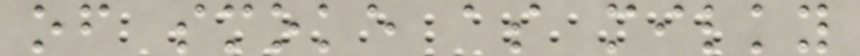of smoke as milky
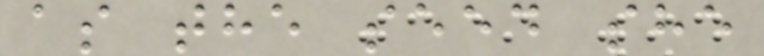as the seed she
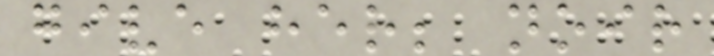give her; noir
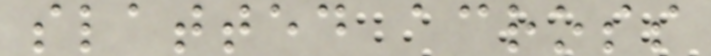slatted across
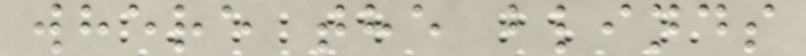where the blinds
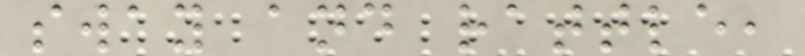sway and rattle,
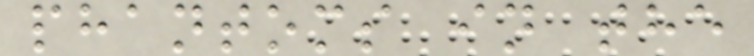phantoms in the
